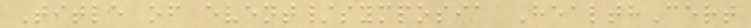Title of event/symposia HealthCert
